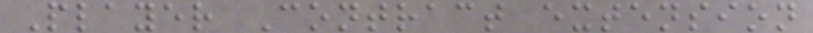Player Contract extension
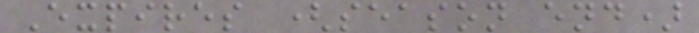Expires (season end)
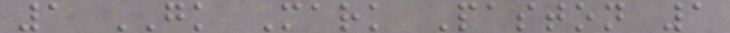1 GK Mark Paston 1
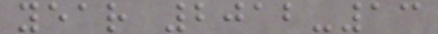year 2012-13
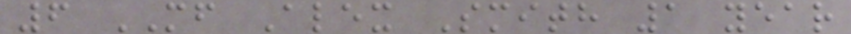6 MF Alex Smith 1 year
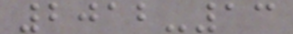2012-13
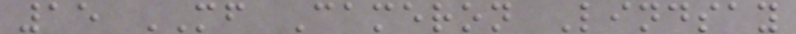15 MF Cameron Lindsay
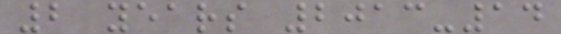2 years 2013-14
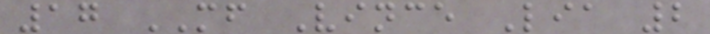17 MF Vince Lia 2
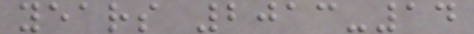years 2013-14
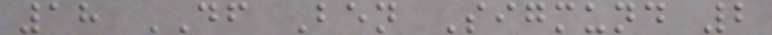18 DF Ben Sigmund 2
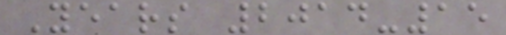Years 2014-15
